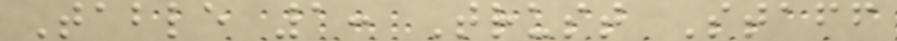Table 1: Trust Staff
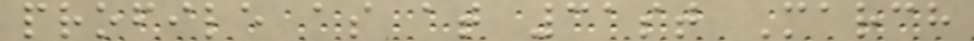profile as at 31st March
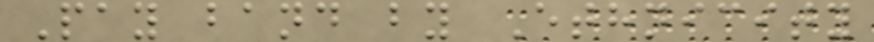Pay band by Ethnicity
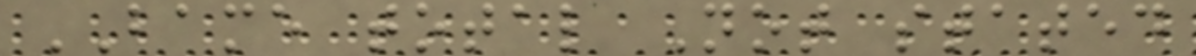BAME total Not stated
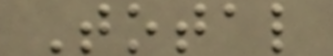Total
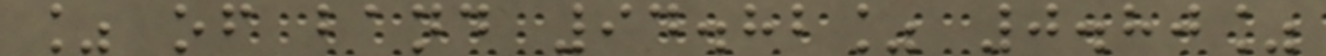% of band 94.82% 0.80%
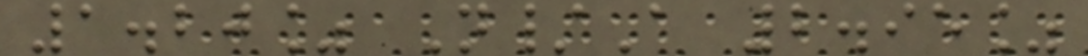1.20% N/A 2.95%
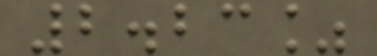2.23%
